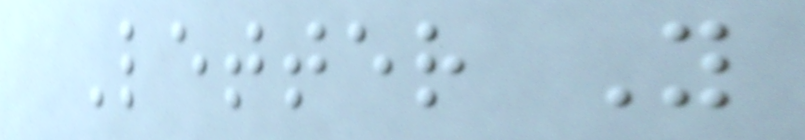Letter Y
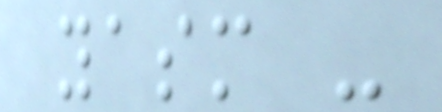yasm -
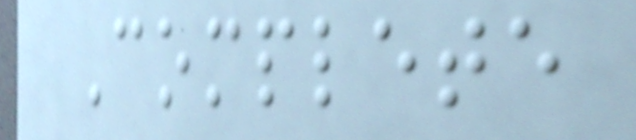Complete
